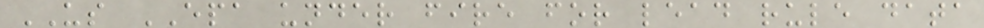US EPA under fire for lead rule data
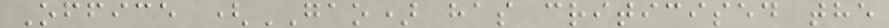Office (GAO) has criticised the
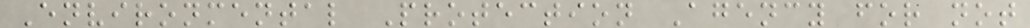Environmental Protection Agency for not
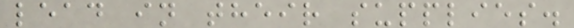lead in their supplies.
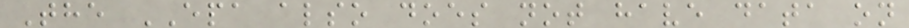The EPA also does not have data on
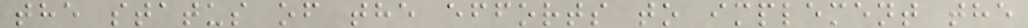the status of the efforts to implement the
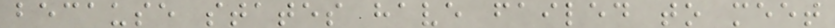because states have failed to meet
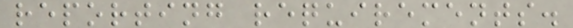reporting requirements.
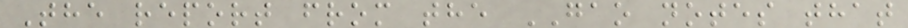The report from the GAO notes that
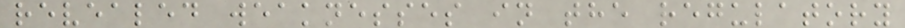revealed weaknesses in the regulatory
